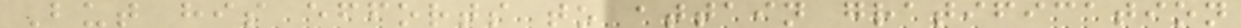But his efforts to attain gratification
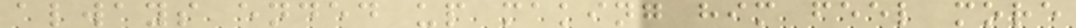always ended up making him feel more
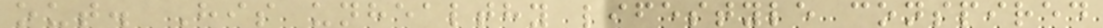out. His unhealthy lifestyle conspired
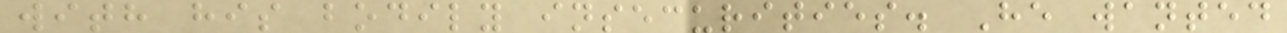with his bodily insecurities. He wanted
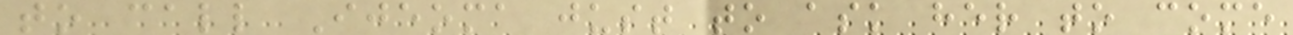to call Ijeoma just to ask her to come
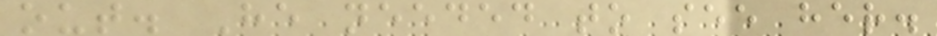out. He needed to see her.
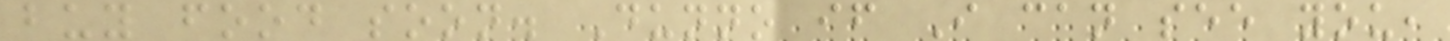buy food soon. Dunno if I can see you,
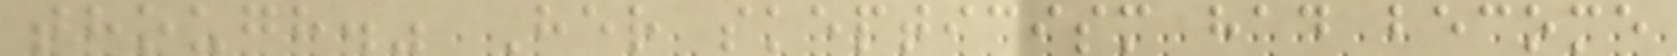though." Her skepticism had become
